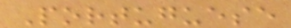Portuguese
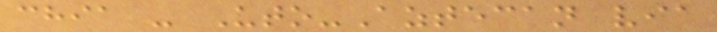chia - Uto-Aztecan via
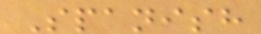Spanish
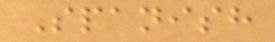Spanish
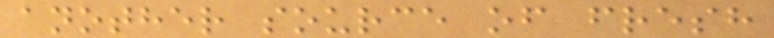another source of fresh
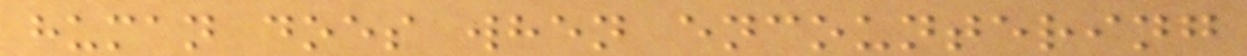human does when encountering
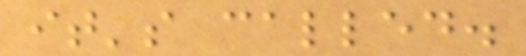it's called.
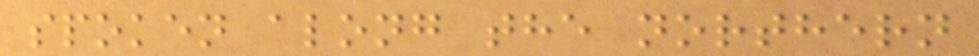spoken along the northern
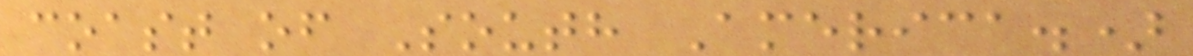coast of South America.)
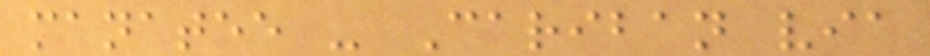manatee - Cariban via
